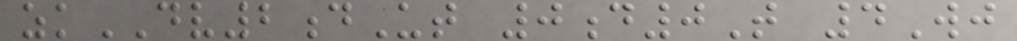zkDV2dUt 0d0T 4Wj
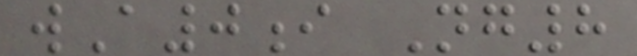wA0i Ng8
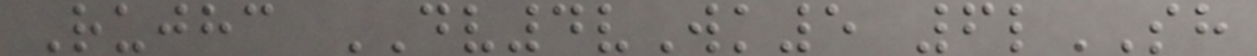Rujhc DV4vWk5 6lSH
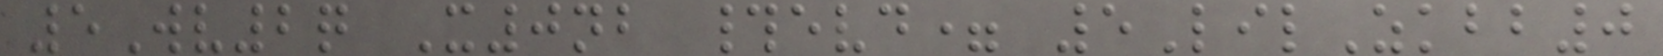5Wv2q X0nb #evd= 5LilZkbb0
